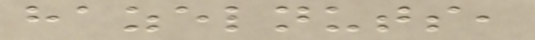hazelnuts,
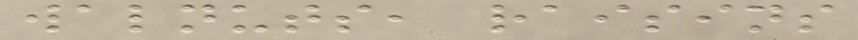walnuts, raisins
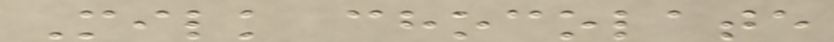Milk chocolate
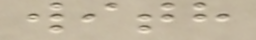with
